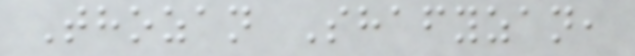Thozan Shafyzan,
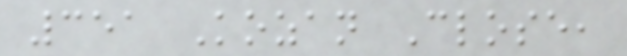351 Kozan Close,
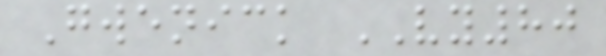Gwenick VY80
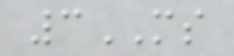3MS
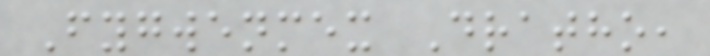Fygwenmex Dratho,
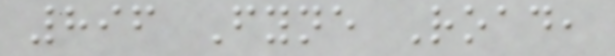896 Fyne Road,
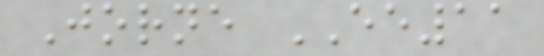Jorne EE11
